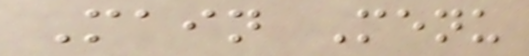Main Menu
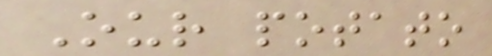Our potato
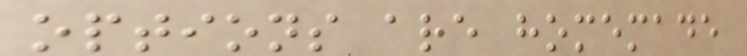options are homemade
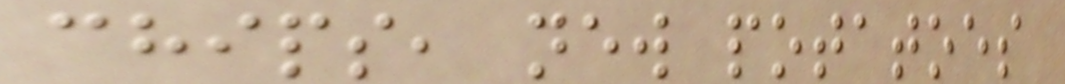chips, new potatoes
